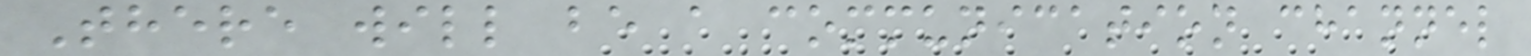There will be a communication channel
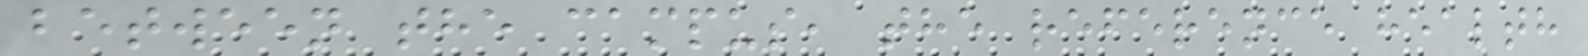between the campus, the reference health
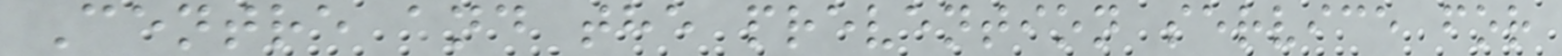Centre and the prevention service for
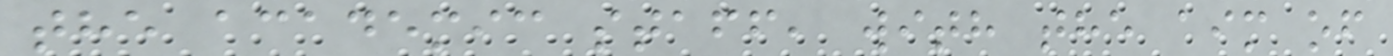the academic staff, with the aim of
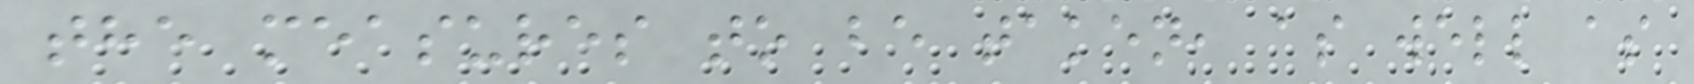the measures to be taken, as well as
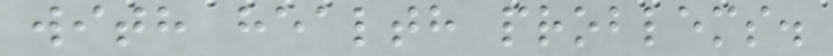with health problems.
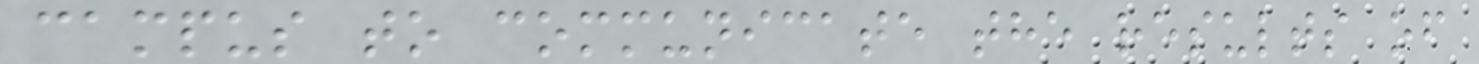campus to communicate the results of
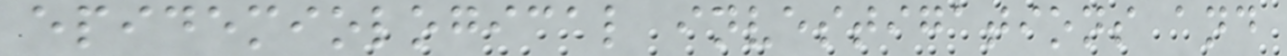epidemiological investigations and
